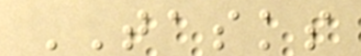TASKS
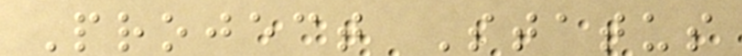Project Status
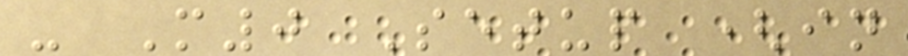- M0 Setup (in
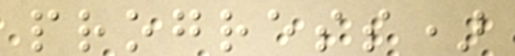progress)
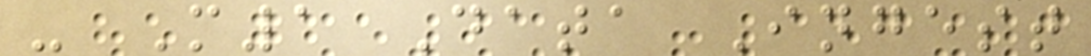- M1 Data Ingest
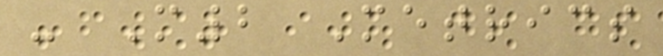- M2 Metrics
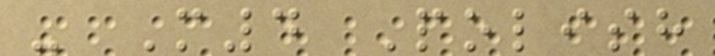- M4 Polish
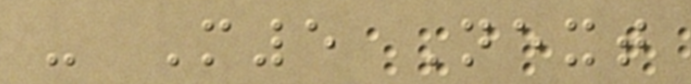- M5 Next
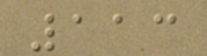113
